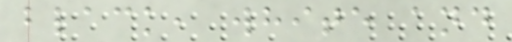black, white and
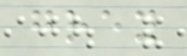grey
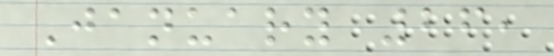January 26,
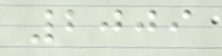2009
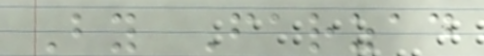By Farzad
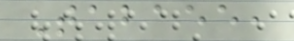Tabaee,
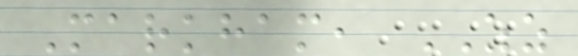Markham, ZZ
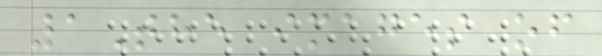1The images of
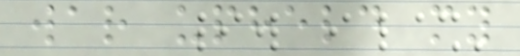war upheld my
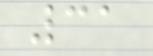31
